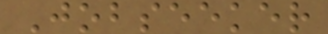Jobseeker
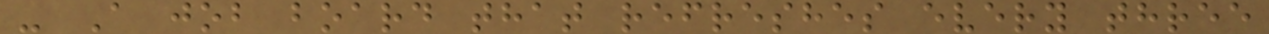- A job board that refreshes every three
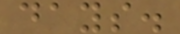days.
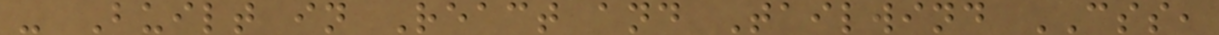- Built in React and Tailwind CSS,
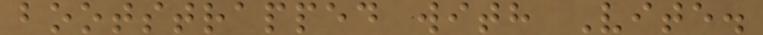bootstrapped with Vite.
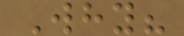Why?
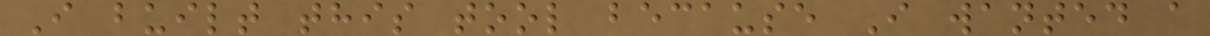I built this tool because I wanted a
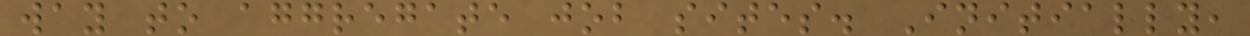way to aggregate job sites. Initially,
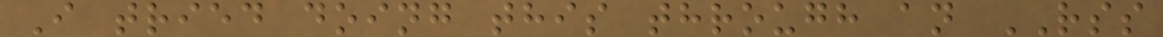I tried doing this through an RSS
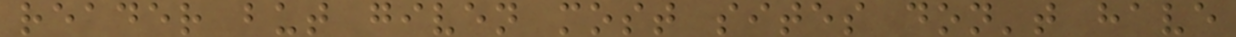reader but given most sites don't have
